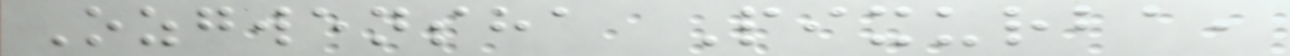Ozgwensha Pixurba,
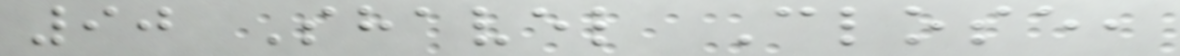90 Shavel Close,
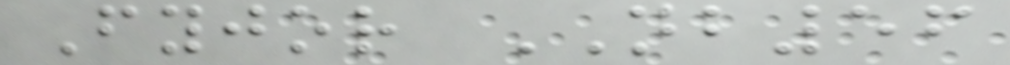Fyjor NB56
